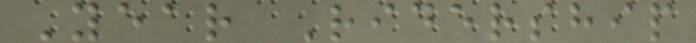Year Ridership
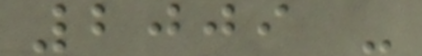2009 -
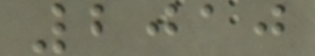2010
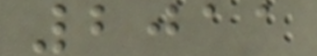2011
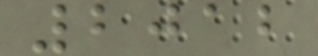2012
